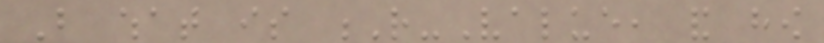But what is R-Value, and how
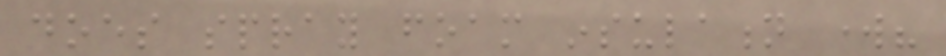does spray foam insulation work?
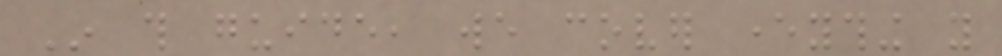In this guide, we cover everything you
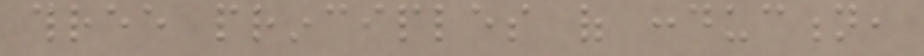three principles of conduction,
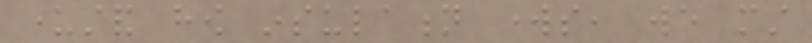understand how insulation works, we must
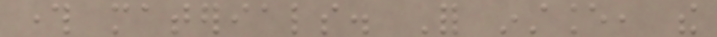through materials. For instance, the
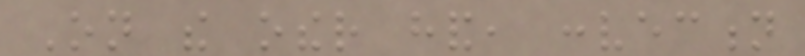On the other hand, convection
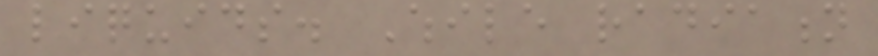liquids. While radiation
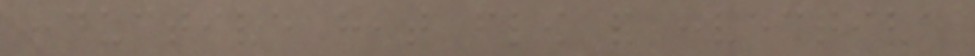conductive heat flow and convective
